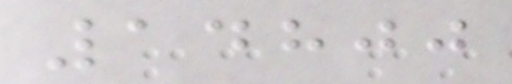14800
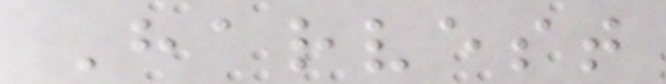Harvest
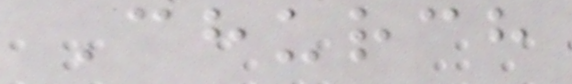Church
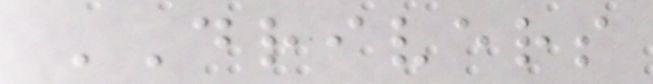DRIVERS
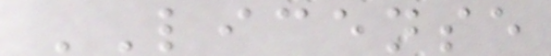LICENSE
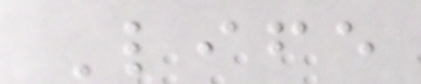Life
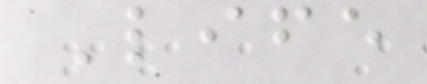Life
